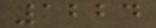1224
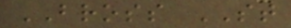BROSS ST
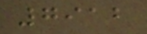7912
